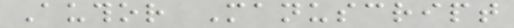Author Manuscript
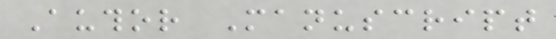Author Manuscript
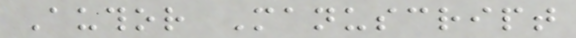Author Manuscript
